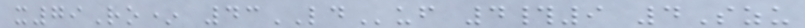x79Ro* 43LDuf 4#9 4Szu
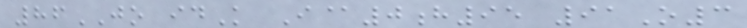86JO idK I@0h95 91O3
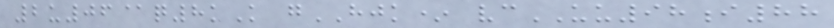2u06@q8kK gHJK* vcUU98i88
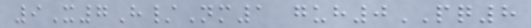9X7H/Nm1 guh0PQ8
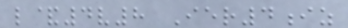l&4v8 Ier4iz
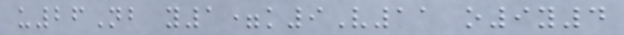u26Nb y1=k9V11 o9y4
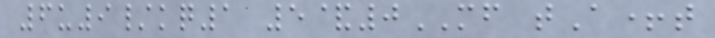6u9/kq1 5&0MF tA+t
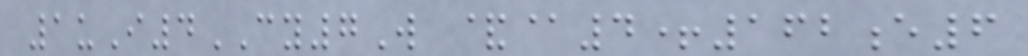1uI4CY7W &@4+162e6
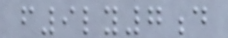f9ly7d
